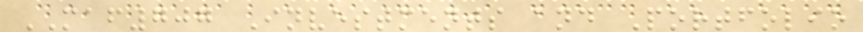MAF707 Investments and Portfolio
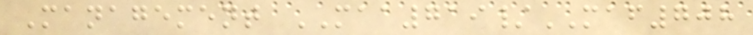Management MAA719/MAF708
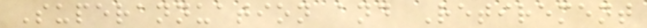Superannuation and Retirement
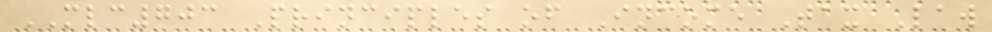MLC703 Principles of Income Tax Law
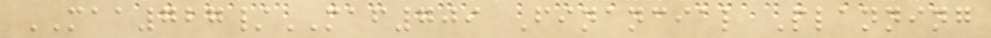MAA727/MAF709 Financial Planning
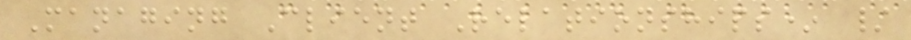Managing Client Relationships* /
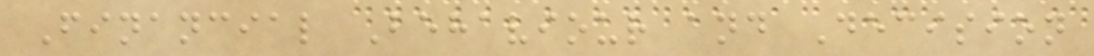Financial Behaviour and Decision
